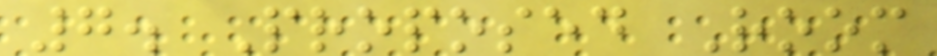7. Proposed Room
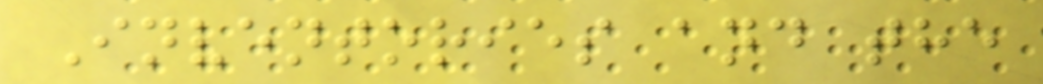Inventories and the
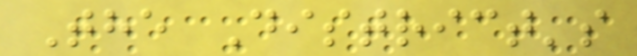The District's
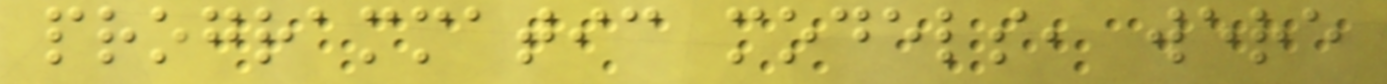programmatic models, were
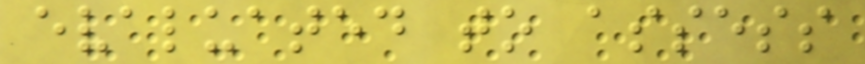evaluated to assess
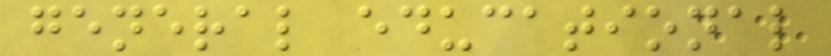general educational
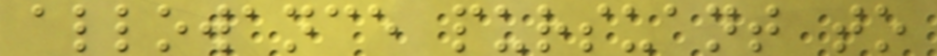allowance pursuant to
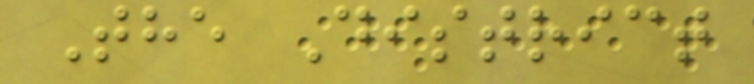The District
